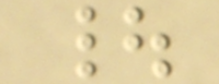|
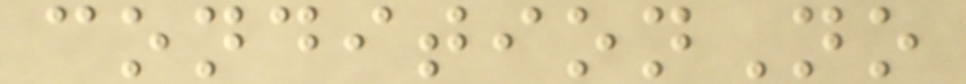conditionNo
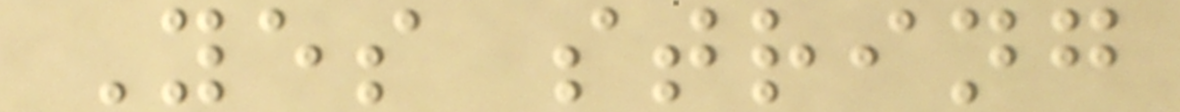Yes string
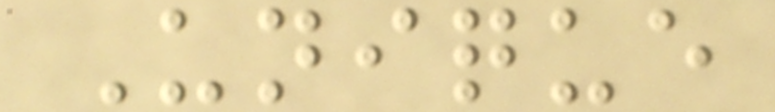Unique
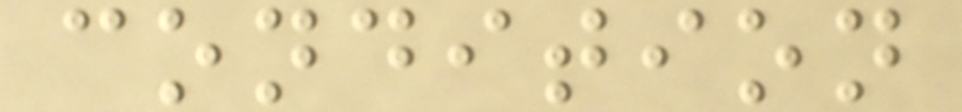condition
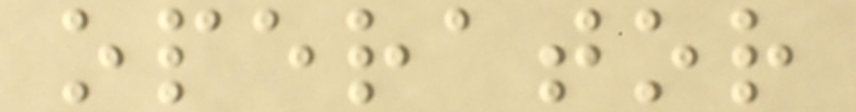operator
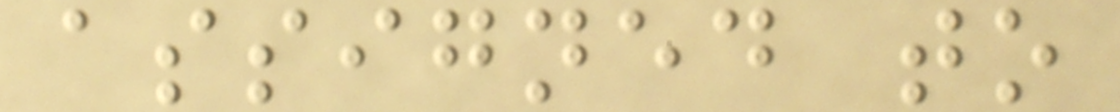assigned to
